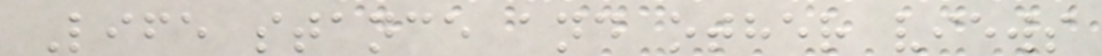Life stance and other views
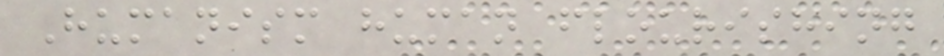Humanism human flourishing
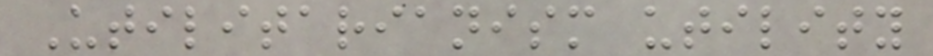Utilitarianism utility
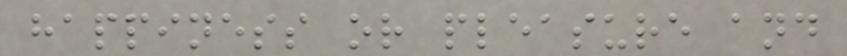happiness or pleasure and
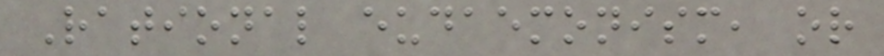Rational eudaemonism, or
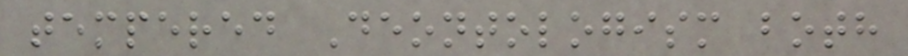tempered Deontologism both
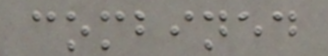combined
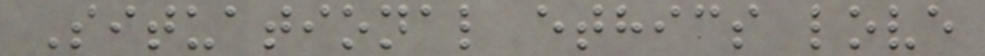Situational ethics love
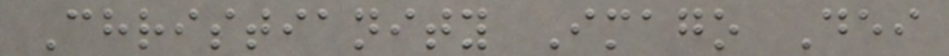Christianity Imago Dei
